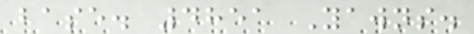base. 4851 Yawns.
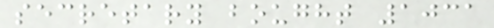secretary bought 1031
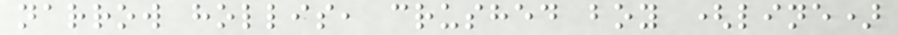narrow hollis, crushed boy (line)
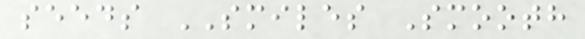seeds SMILES Smooth
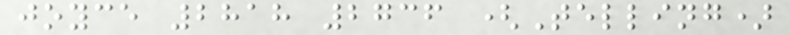joyce 2818 2736 (Telling)
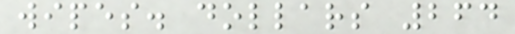wipes. dollars 264
